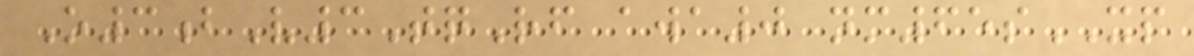O3bV3TqRf awa0 nm65sXP
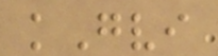kGvi
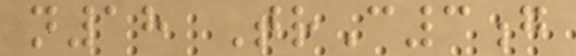n18 TrC3g
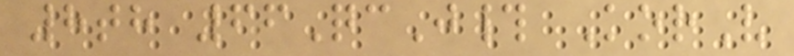8th 66QcJ# KorV
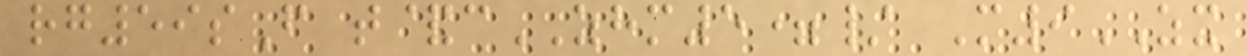rg59sF t&cZHM5=/ M9ZX
